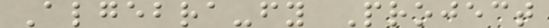Algebra-fy Project
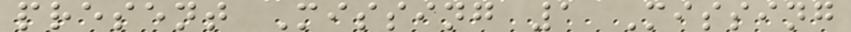present Missing 1 Missing
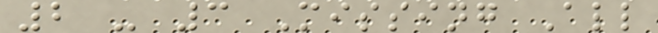2 - 3 Missing All
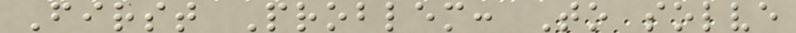First Problem: To solve
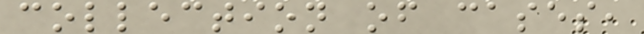collection of cases,
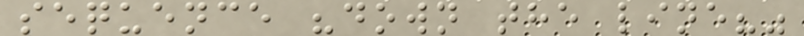sequence "down the line?"
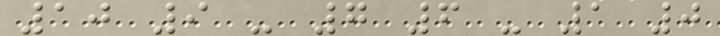10 9 - 7 6 - 1 0
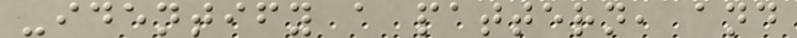-identify a pattern, and
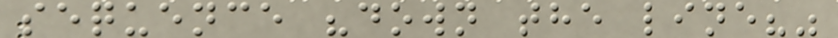sequence "down the line?"
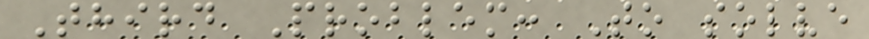Third Problem: To solve
